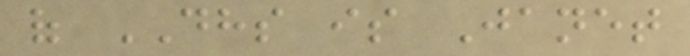of DHS is Janet
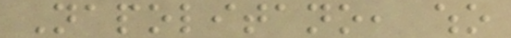Napolitano, who
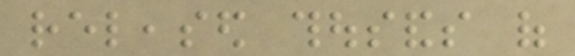released thousands of
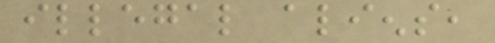illegal aliens,
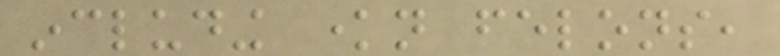including known felons,
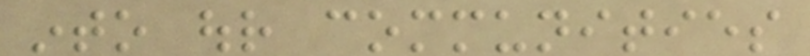into our communities
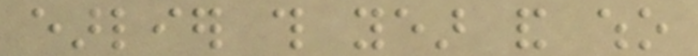earlier this year and who
